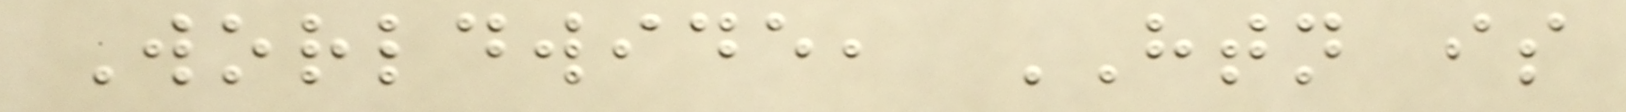Worldwide, HTN is
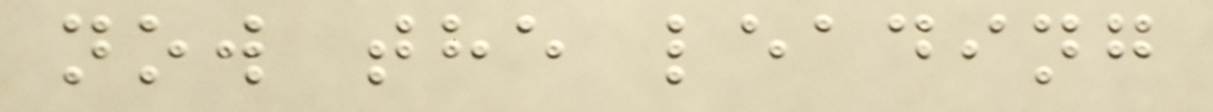now the leading
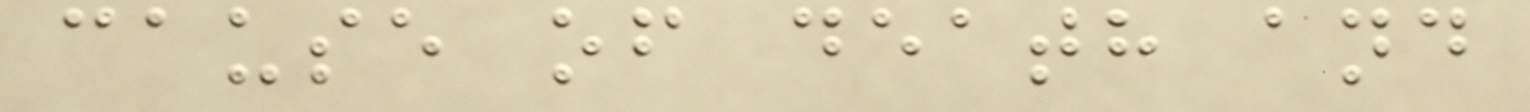cause of death and
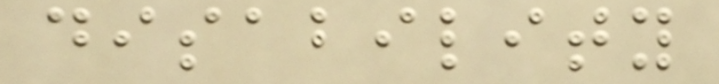disability
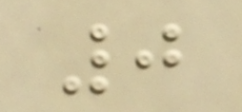0
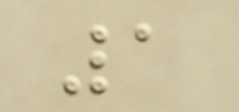1
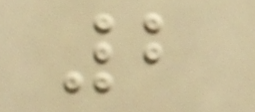2
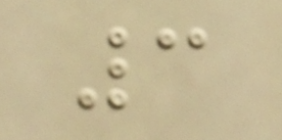3
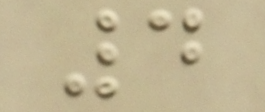4
